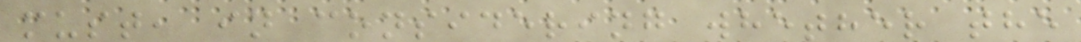must, in considering whether the
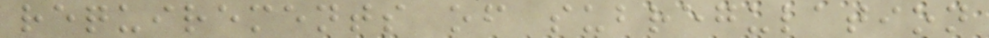requirements of subregulation
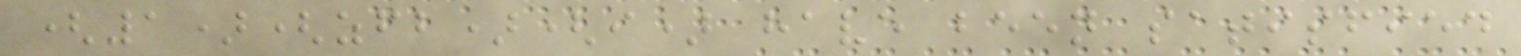(1)(zfb)(i) have been satisfied
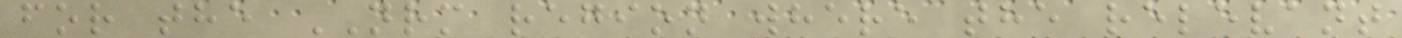for the NRM region where the relevant
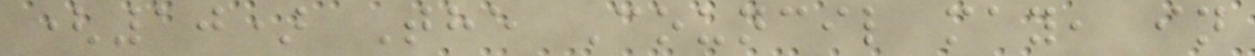(10) The Council may, in
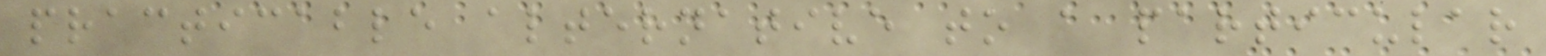practicable alternative to a particular
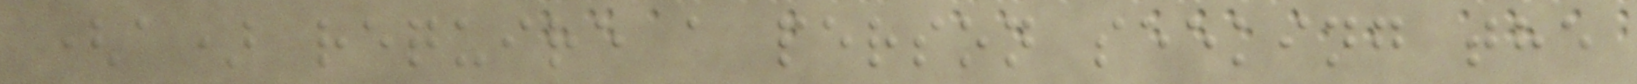(a) require a person seeking the
